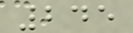245
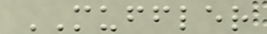MUFFLER
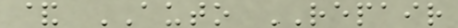& AUTO REPAIR
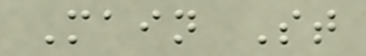Main St
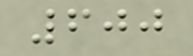600
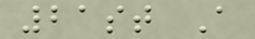21st A
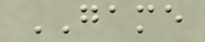GAME
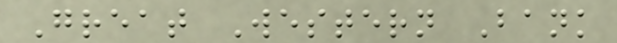Great Western Bank
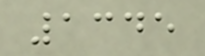1345
